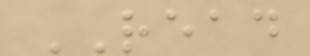READ
